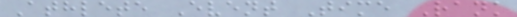Athlete Event Time Rank
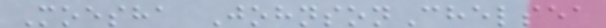Moesha JohnsonChelsea
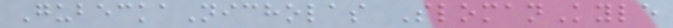GubeckaNicholas SlomanKyle
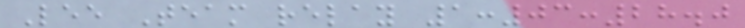Lee Team relay 1:03:28.0
